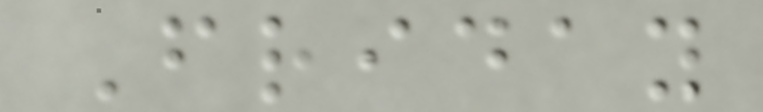Friday
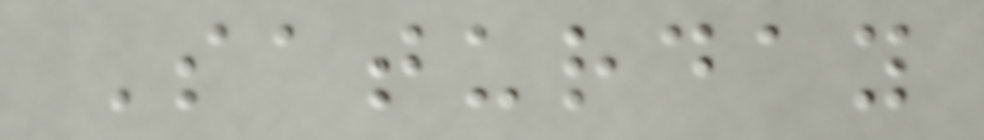Saturday
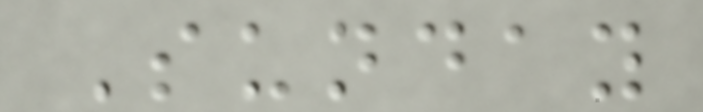Sunday
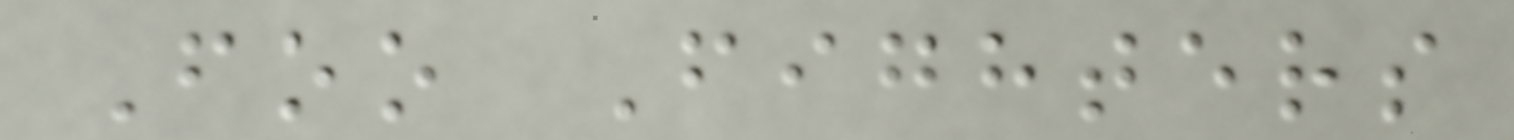Foo Fighters
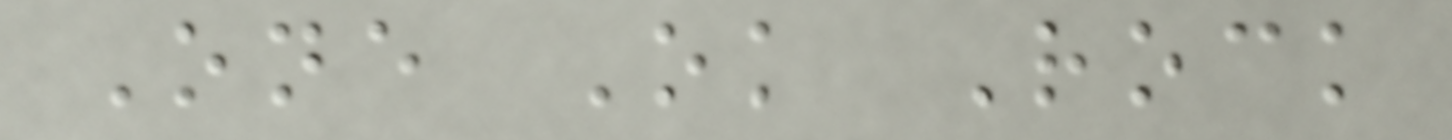One Ok Rock
